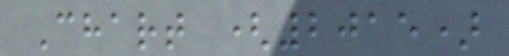Chart (2015)
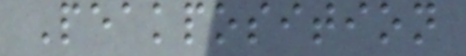Peakposition
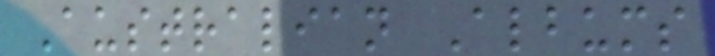Australian Albums
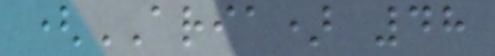(ARIA) 48
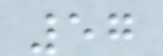57
